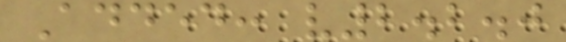Added: v2.2.0
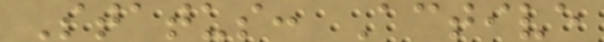Status: Active
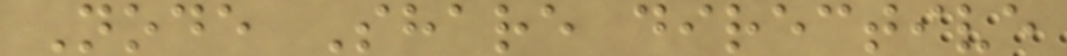Node Share directive
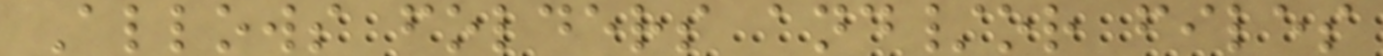Allows folders and/or files
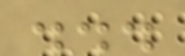...
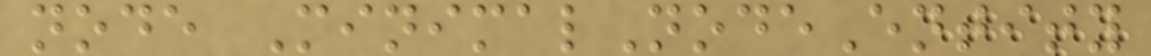node MinimalNodeEntity
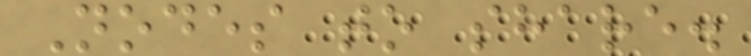Nodes to share.
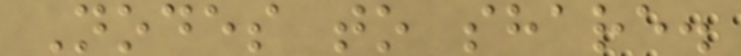Nodes to share.
